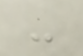-
